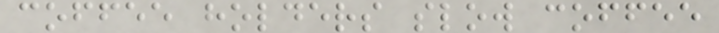coffee holders slow coffee
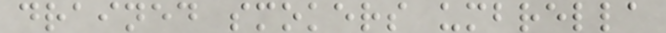drained smokers umbrella
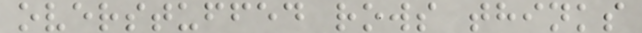overstuffed rows thinks
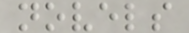novels
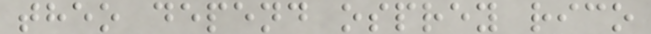theo depend osprey rico
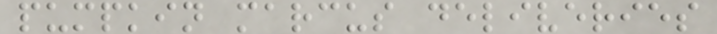pumpkin marcus deliveries
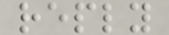reply
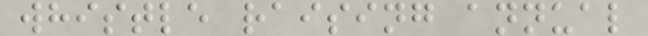whistle raising annual
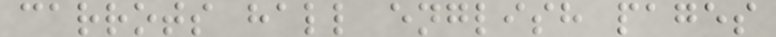carrots hall english pages
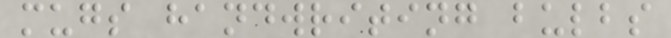mugs handwriting bulbs
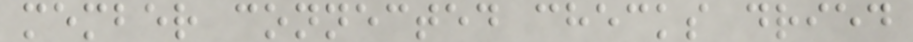member connected checks dried
